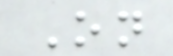On
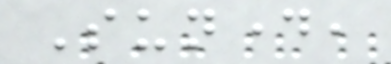Sunday,
